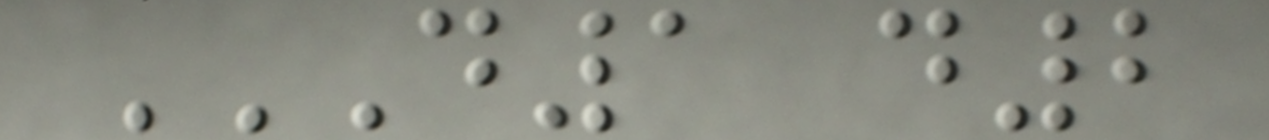D1 D2
